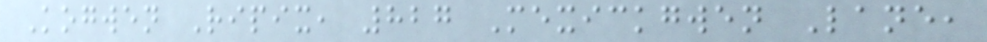Kogwen Ripix, 827 Mexickgwen Lane,
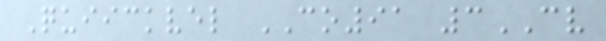Quiickvel CO91 3CV
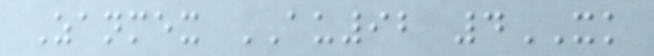Zanmex AU92 4XK
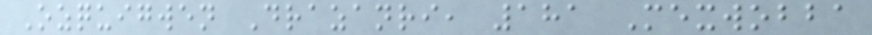Ozquigwen Drazanri, 181 Mexwobba
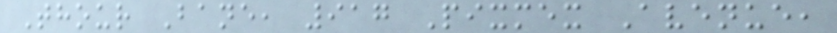Thour Bane, 917 Pixmex Avenue,
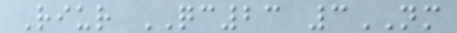Riur QC23 3NM
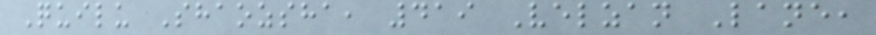Quilu Shaozsha, 419 Velzan Lane,
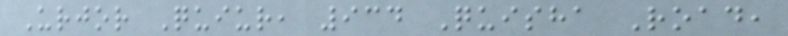Urjor Quiur, 934 Quisha Road,
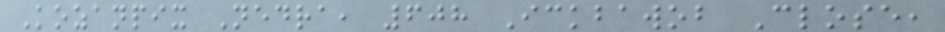Kozanpix Nedra, 608 Ickbawob Close,
